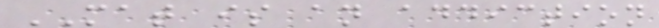MAT is an addiction
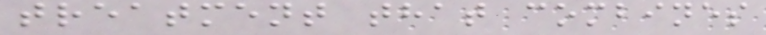treatment that combines
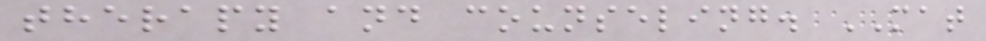therapy and counseling. MAT
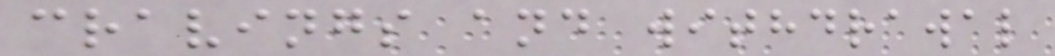cravings and withdrawal
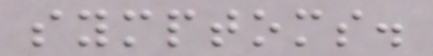symptoms.
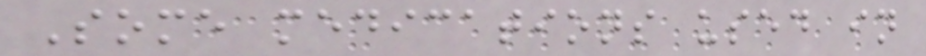Some medications used in
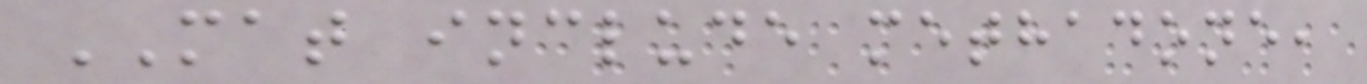MAT include methadone,
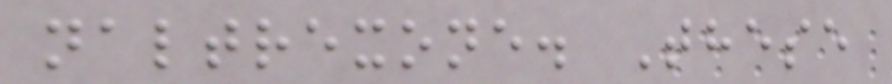naltrexone. These
